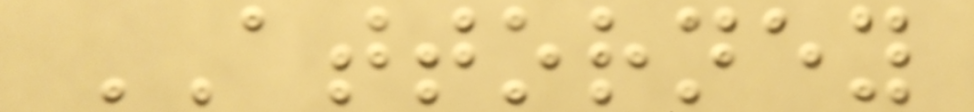ATTORNEY
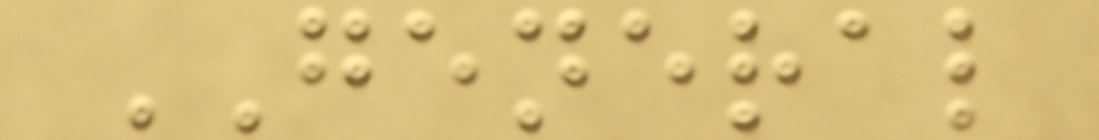GENERAL
